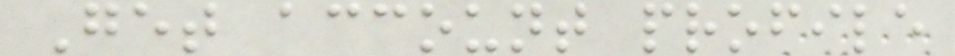Get account profile
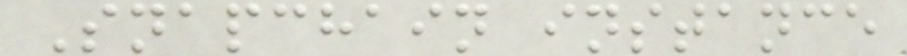Snapchain instance
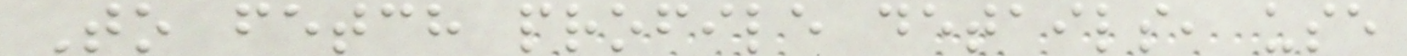To fetch profile details, use
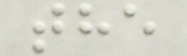the
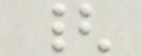{
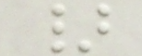}
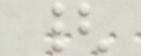{
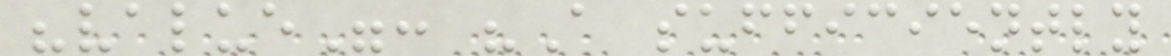"value": "A sufficiently
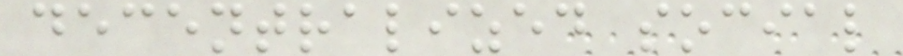decentralized social
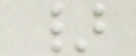}
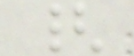{
